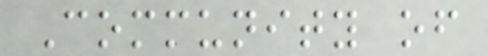Community of
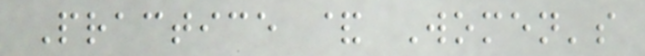Practice & Women's
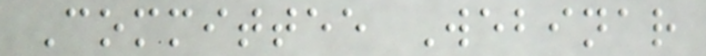Committee Webinar
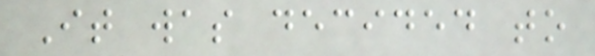It was decided to
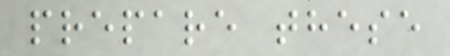prepare these
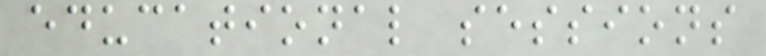educational sessions
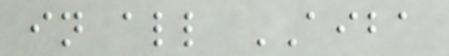in all AIBA
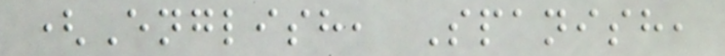(English, Spanish,
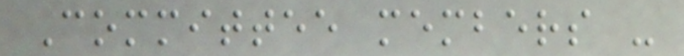Committee members -
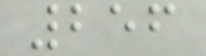256
